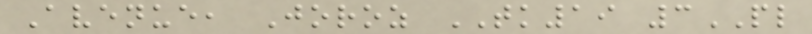Avenue, Joroz TK19 3PL
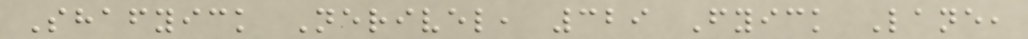Shafyick Nerivel, 329 Fyick Lane,
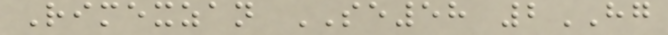Rimexzan SE58 2HG
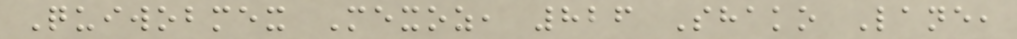Quiwobmex Mexoz, 826 Shako Lane,
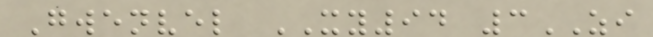Gwenvel XY94 3ZI
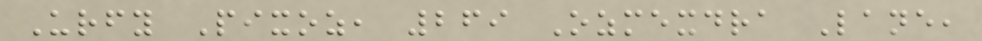Urfy Pixoz, 269 Ozmexdra Lane,
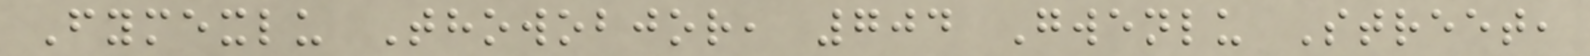Fymexlu Thowobjor, 704 Gwenlu Street,
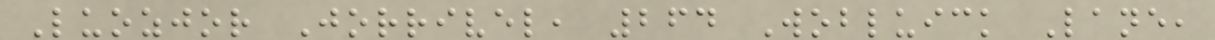Luozjor Jorrivel, 264 Wobluick Lane,
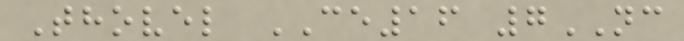Thovel CE16 7NC
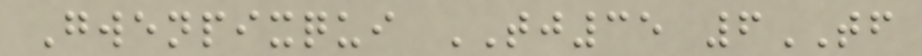Gwenpixqui TJ35 6TF
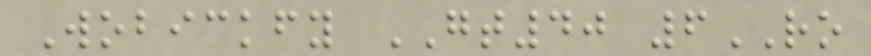Wobickfy GT40 6RO
